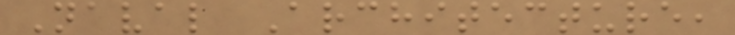Naval Architecture,
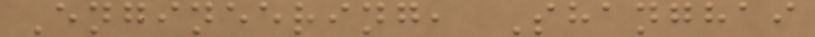Engineering, Shanghai
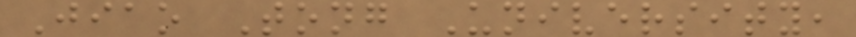Jiao Tong University,
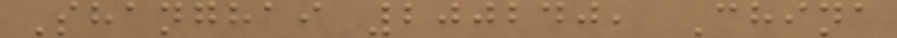Shanghai 200240, China
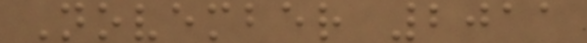November 2011
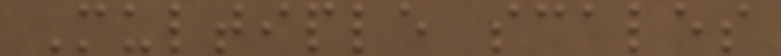Multiple scales
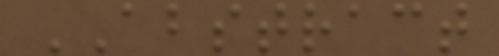ABSTRACT
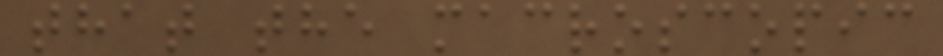that the macroscopic
